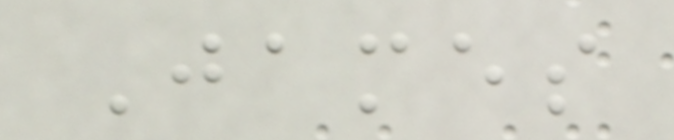James
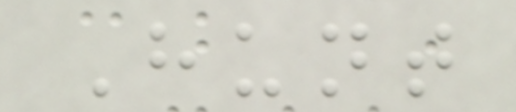Hunt
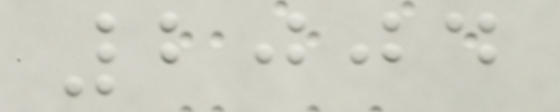2004
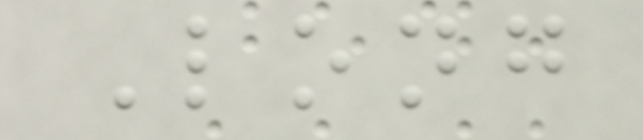Long
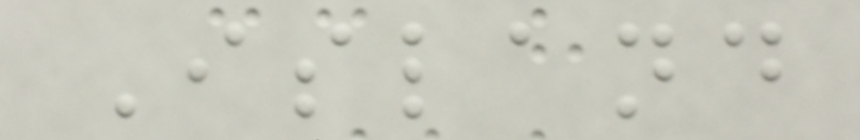Island
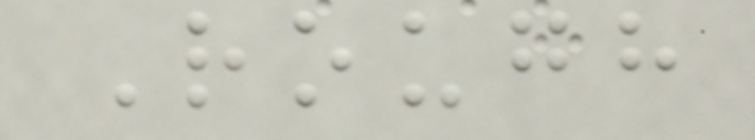Rough
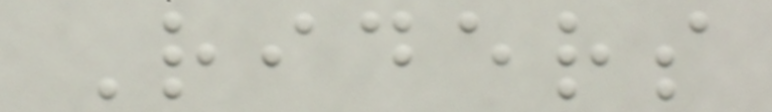Riders
